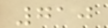710
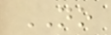NO
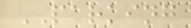PARKING
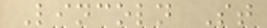Lincoln St
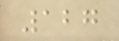127
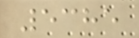5385
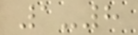1-8
